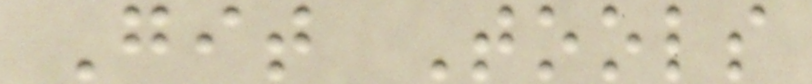Git Tools
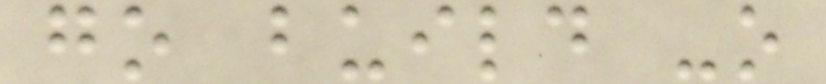go build -o
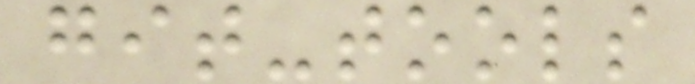git-tools
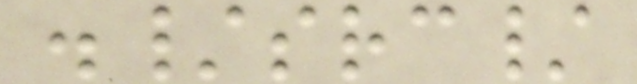./src/
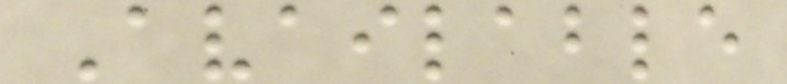Available
